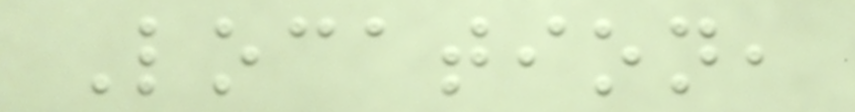Location,
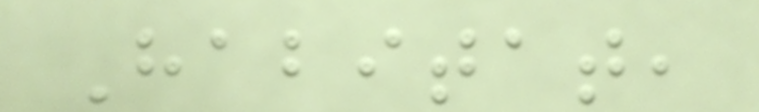Habitat,
